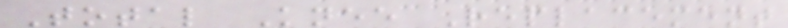Total Knee Replacement
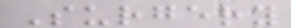Surgery
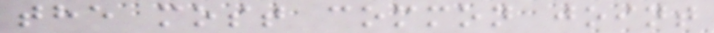the most common joint
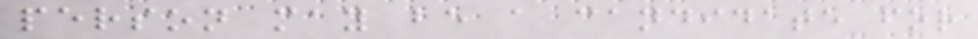person may be a candidate for
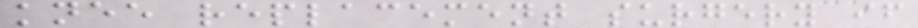knee replacement surgery if
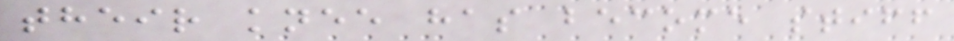their knee has become stiff
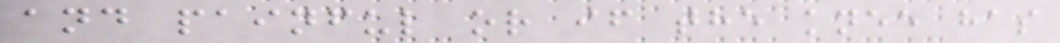and painful or if the knee has
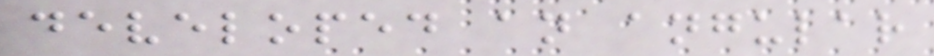developed an angular
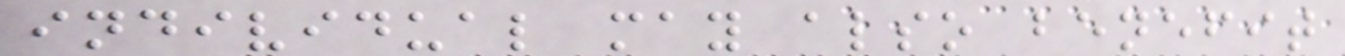individual may also benefit
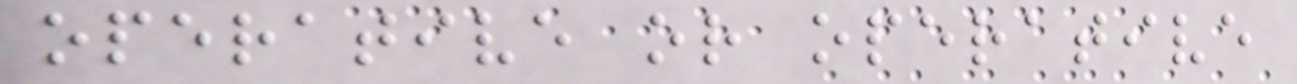operative or operative
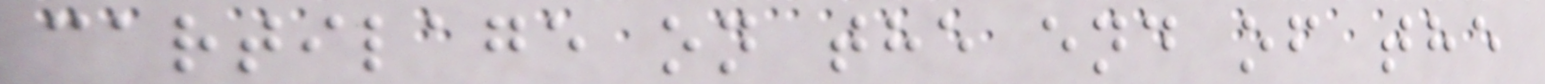cartilage on the end of the
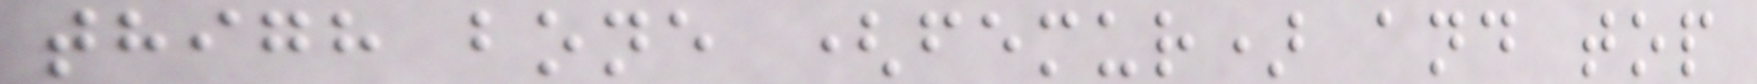thigh bone (femur) and top
